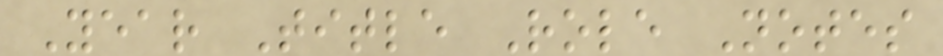Year Title Role Notes
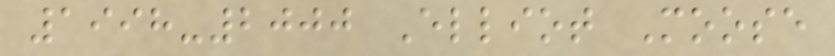1998-2000 Elliot Moose
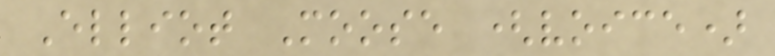Elliot Moose (voice)
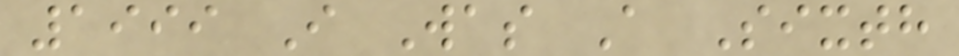1999 I Was A Sixth
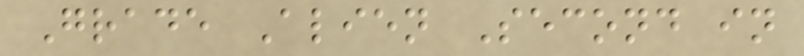Grade Alien Second in
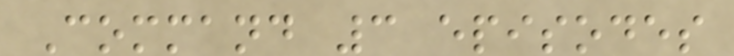Command 3 episodes
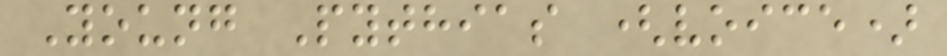Young Pythias (voice)
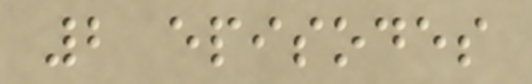2 episodes
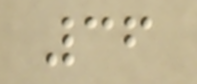36
